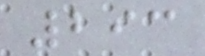293
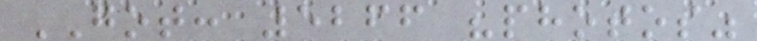GOT: 5266 "photos"
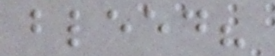bleed?
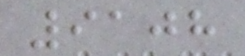9108
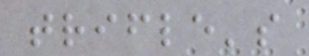trifle's
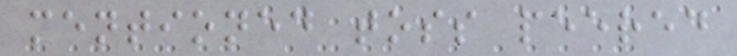mentioned toss peered
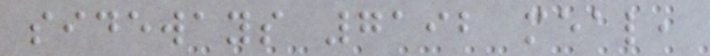sideways 7192 meal,
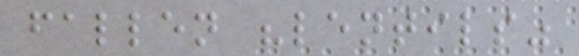fallen "lentils"
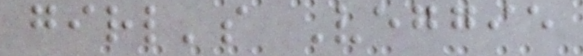girl's Veggie
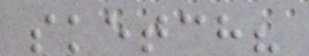sketch?
